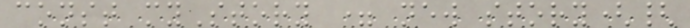const myStory = new story({
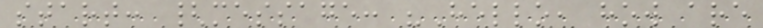start: {message: "Hello, how are
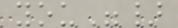you"}
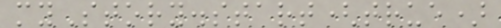myStory.start(true)
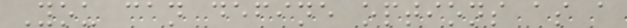You can define options as a
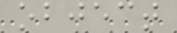object
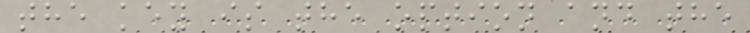the key is the option and the
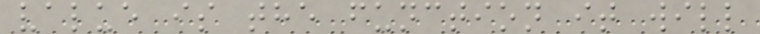value is the function it will
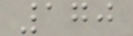170
